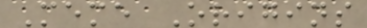Meme Origins
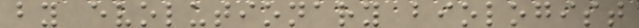by evolutionary biologist
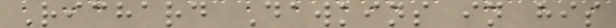Richard Dawkins in his
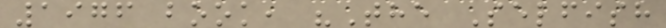1976 book, "The Selfish
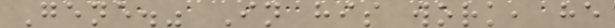Gene." In his work, he
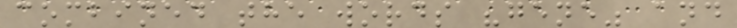combined the words "gene" and
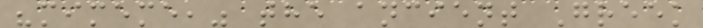"mimeme," the ancient Greek
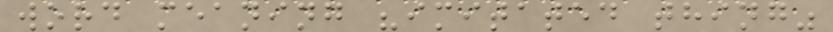word meaning "imitated thing"
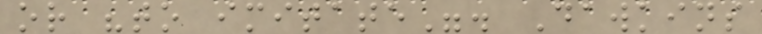or "to imitate". Dawkins
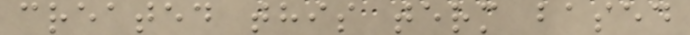created this term based
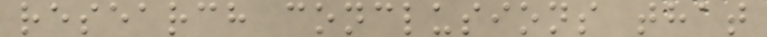research conclusions that
